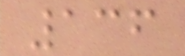136
